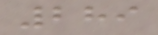289
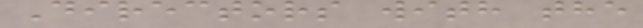Directors with the
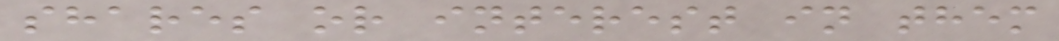shares or interest in them
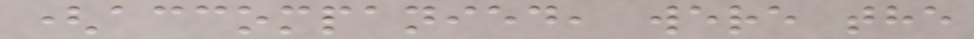(accompanied, were the
